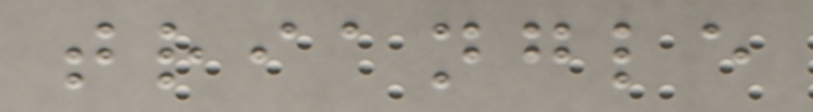triangle
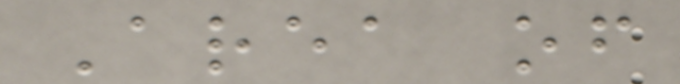Area of
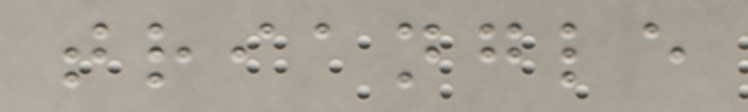triangle
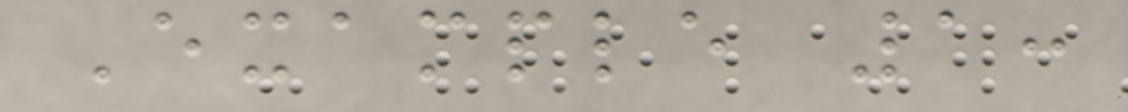Example 1:
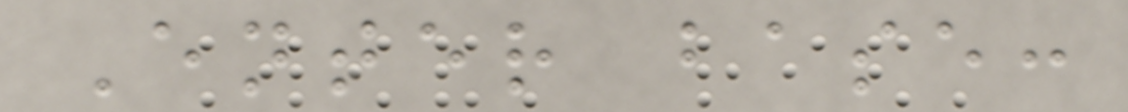Enter base:
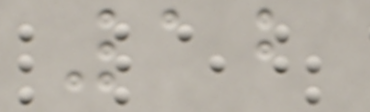12
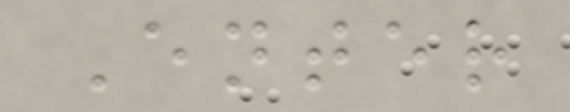Enter
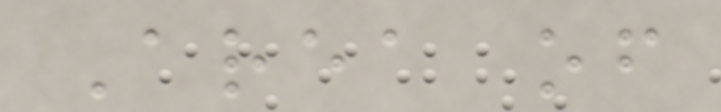Area of
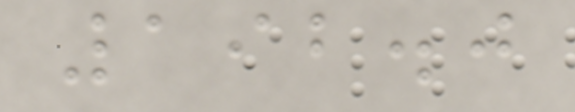192.0
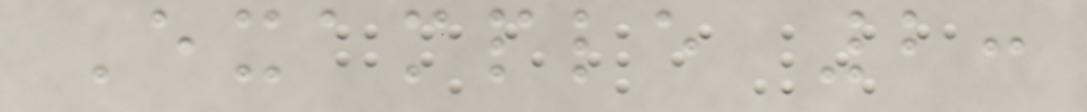Example 2:
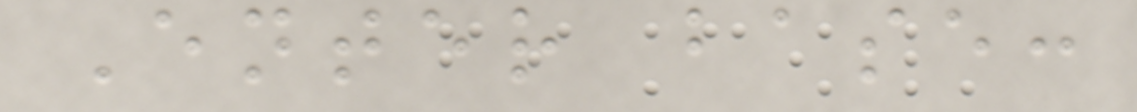Enter base:
